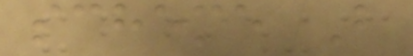scheme B
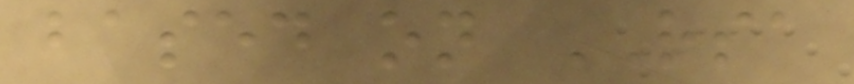based on RSA
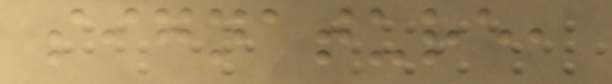signature,
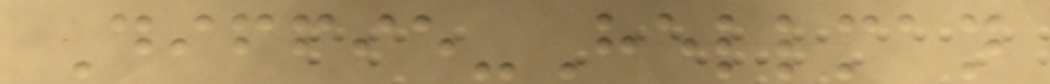Diffie-Hellman
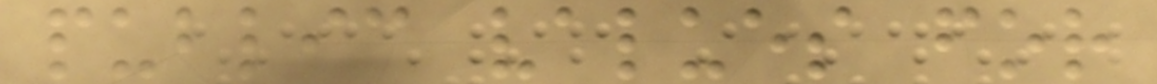public values for
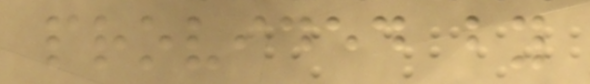provided by
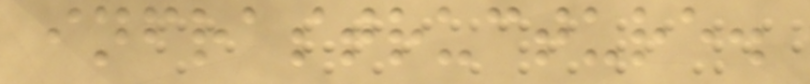infrastructure.
